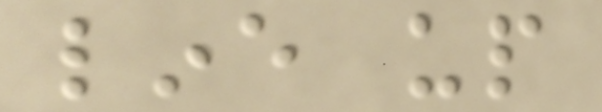line up
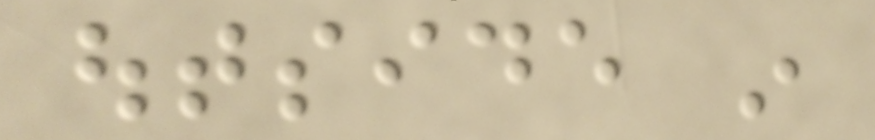outside in
